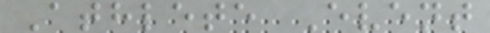Athlete Event
